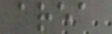area
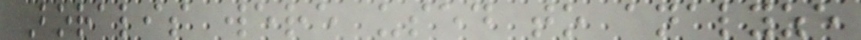Boralis were used to analyze
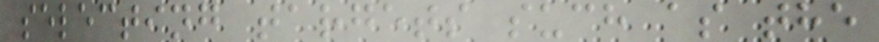selecting targets such as the
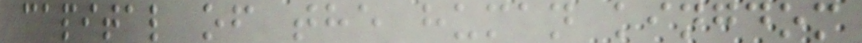capital of the human kingdom
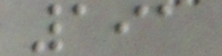191
